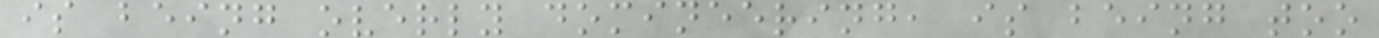is being overly domineering, is being too
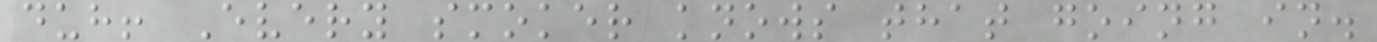duh! Every smoker knows that going in.
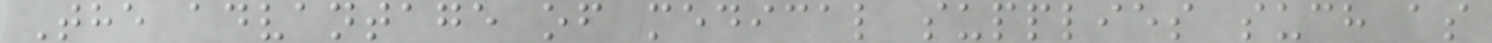The advantage of medical supplies such as
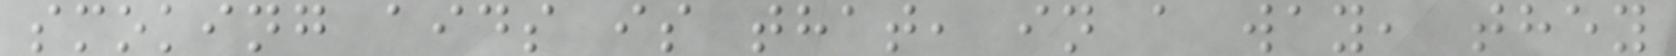smoking aids is that, in a way, they
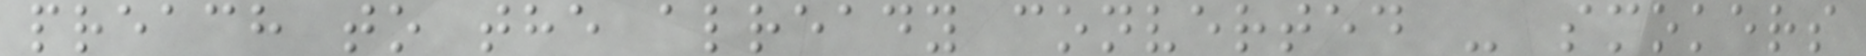preach to the already converted - smokers
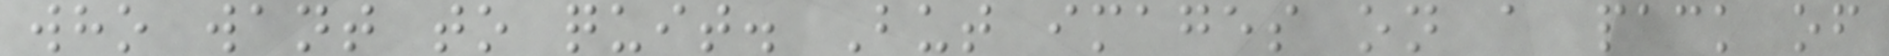who want to quit. But images on a pack of
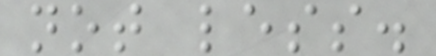not less.
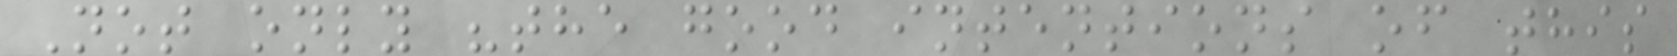Not only "the good intentions of this
